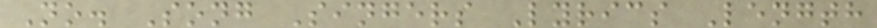No. Song Singers Lyrics Length
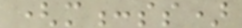(m:ss)
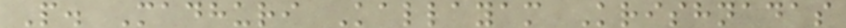P. Madhuri Kallayam Krishnadas
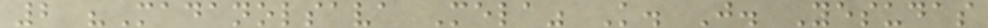2 "Madanolsava Mela" K. J. Yesudas
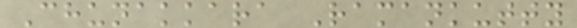Chunakkara Ramankutty
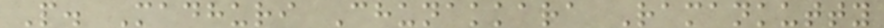P. Madhuri Chunakkara Ramankutty
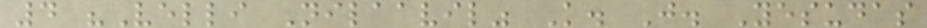4 "Velli Nilaavil" K. J. Yesudas
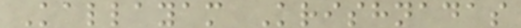Kallayam Krishnadas
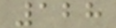128
